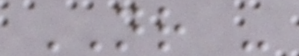NR -
